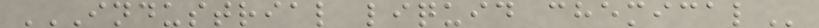INDUSTRIAL LIQUID CHEMICAL
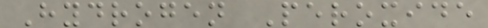Hydrogen Peroxide
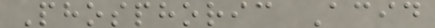Phosphoric Acid
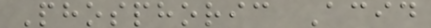Phosphoric Acid
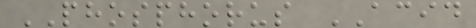PHOSPHORUS ACID
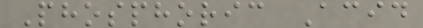Phosphoric Acid
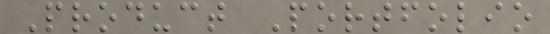Product Portfolio
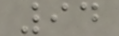94
